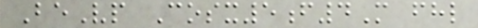BeVp Cosx5f4M fhl
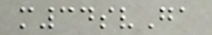m34svGa
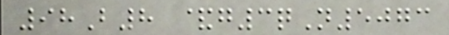98B8 &g3qN5073
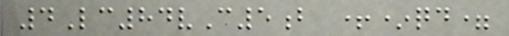4Lc84vC5b +*qd=
